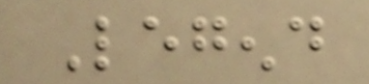Legend
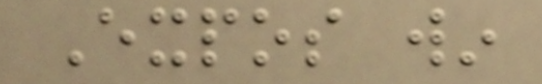Expos win
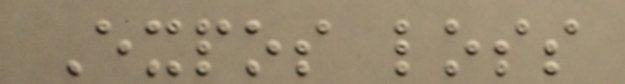Expos loss
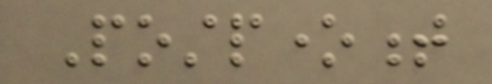Postponement
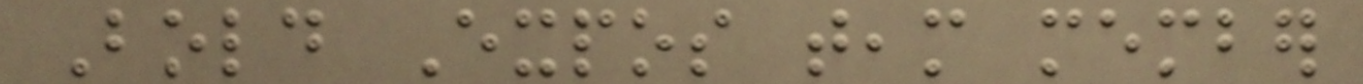Bold Expos team member
